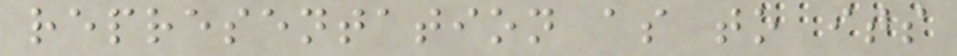representation as to its
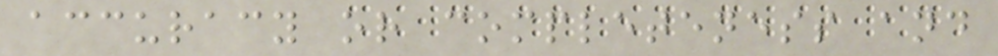accuracy or completeness and
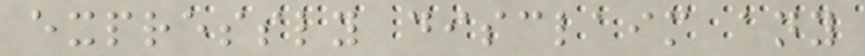expressly disclaim any
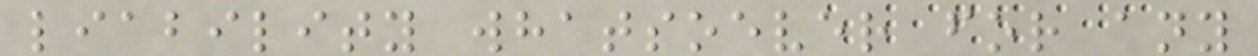liability whatsoever for any
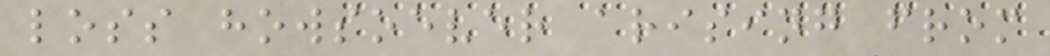loss howsoever arising from
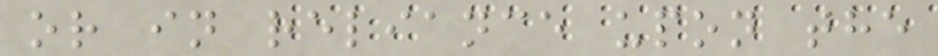or in reliance upon the
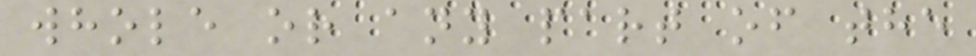whole or any part of the
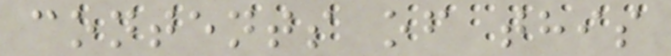contents of this
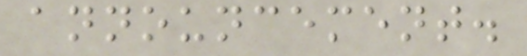announcement.
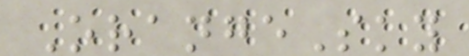OrangeSky
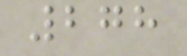278
